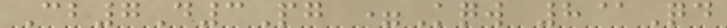Cb7D3Pg =Kqw 8@Qd
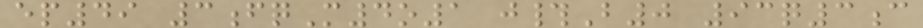ep49 3fqM4o1 j#B0 93q3c
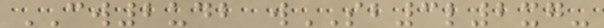CW2udb wSB3l2xg-
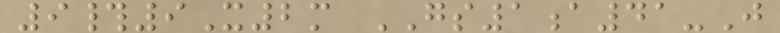9#9X2m GS1a41-J
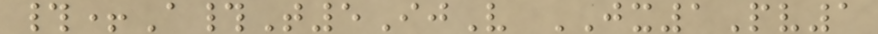#+A#T5IjV JX1Pv1
